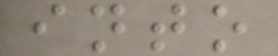into
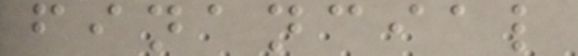financial
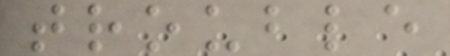trouble
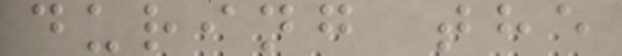during the
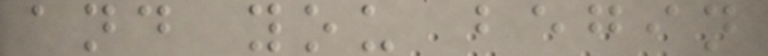and you begin
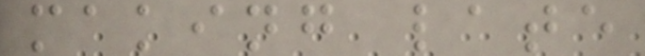making late
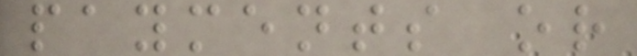payments or
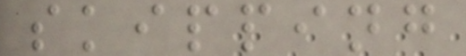skipping
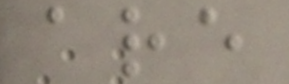are
